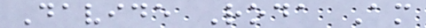Davide Roda Am
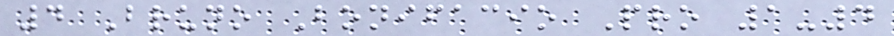4 Bruno Bonifacio Pro 1-4
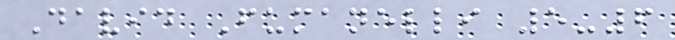David Fumanelli 5-6
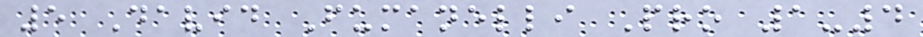5 David Fumanelli Pro 1-4
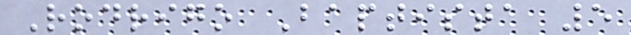Rodrigo Baptista 5
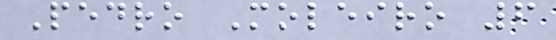Pedro Moleiro 6
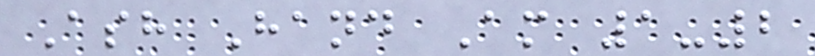Ash Hand Am 1-2
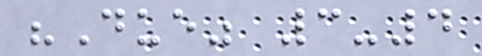"Due" 3-4
